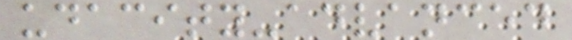udacity-advanced
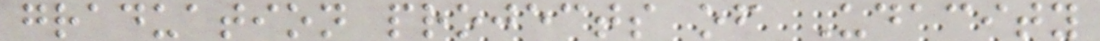graduation projects of Udacity
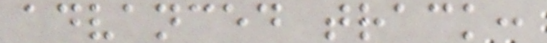advanced track:
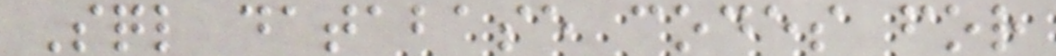Sql database codes for
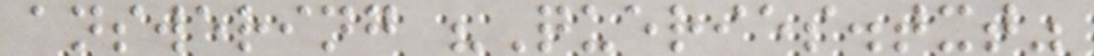answering "Queries.txt"
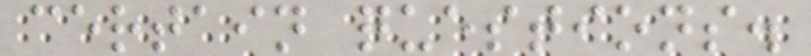certain questions.
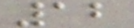12
